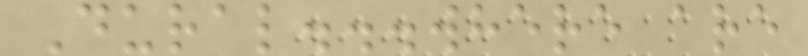Dural...where are
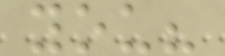you?
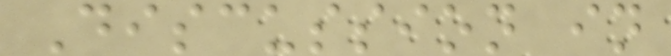Discussion in
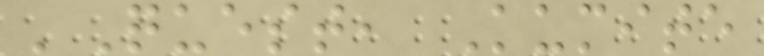'Quest, Kumite
